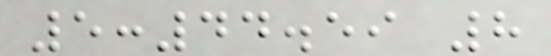5:44.59 8
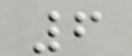6
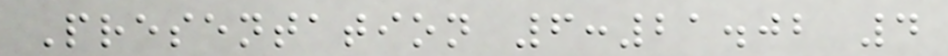Presentation 6:21.02 4
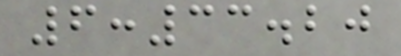6:33.20
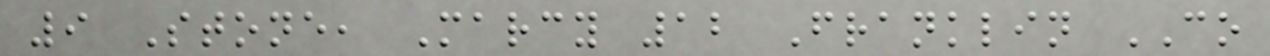9 Stone, Marcy 12 Franklin CO
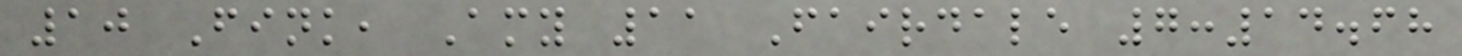10 Fink, Amy 11 Fairdale 7:14.68
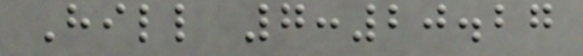Hill 7:20.27
